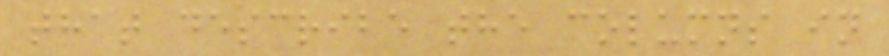that describe the columns in
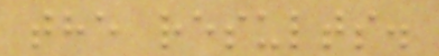the results.
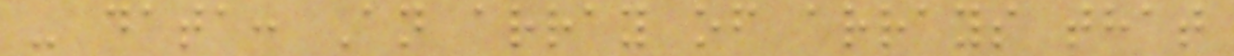- data: An array of arrays that
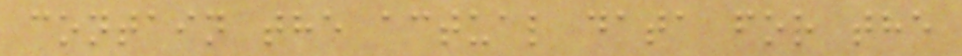contain the actual data for the
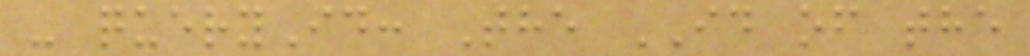- queryId: The ID of the
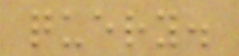query.
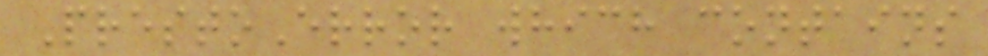PrestoError which contains
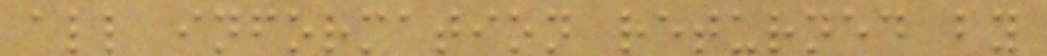all information returned by
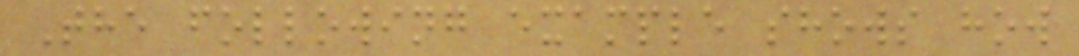The following example shows how
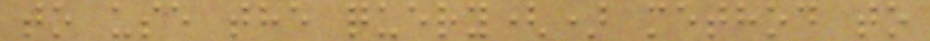to use the query() method to
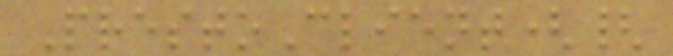PrestoClient({
